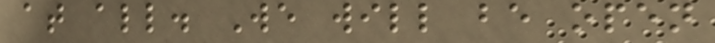at all. We will be open
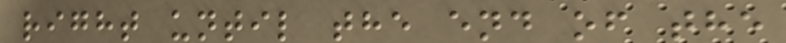right until the end of the
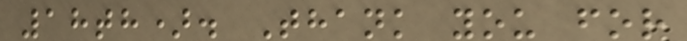18th). Thank you for
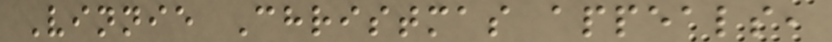Vinnie Christmas appeals,
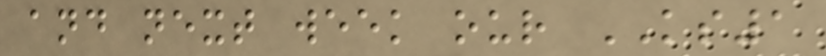and next week our KS1
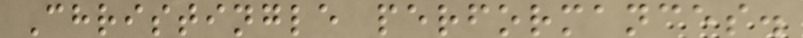Christingle performances.
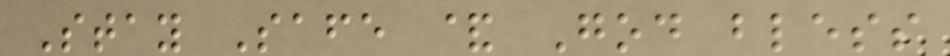Stay Safe & God bless
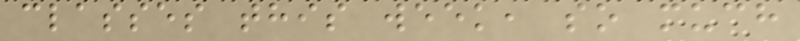classes this week, so much
